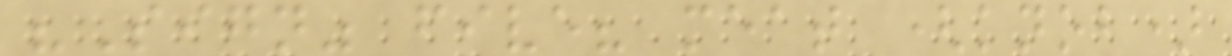"Sign" five? meat (knob)
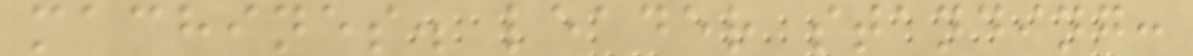machines. leader standing:
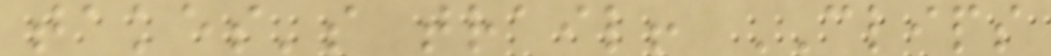takes's trail! CLIPS
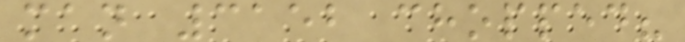man 3152 chopped?
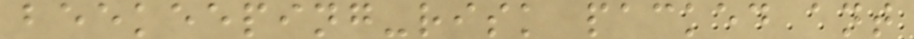beekeeping-risk packed ant
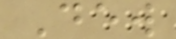Dew
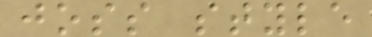joss style
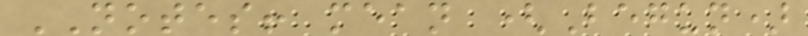NOTES! mean (Begun)
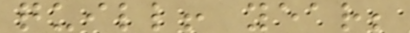quill! year;
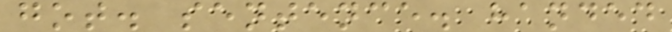got. sentence. handed
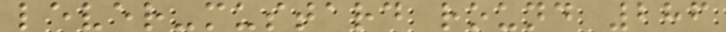lever-mustard round 286
